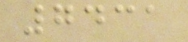7431
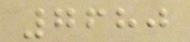7680
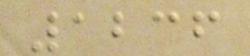1236
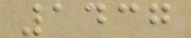1437
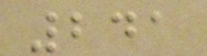241
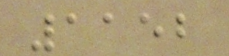1152
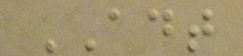ADT
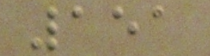151
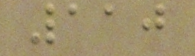110
